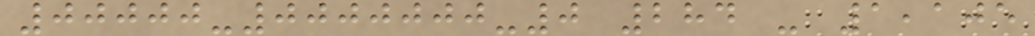00000-0000000-0 284 - 1,105
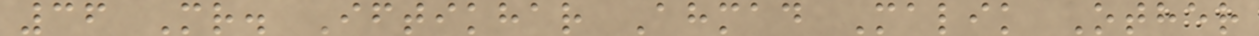36 Mr. Iftikhar Ahmad Malik Other
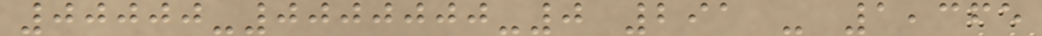00000-0000000-0 291 - 1,365
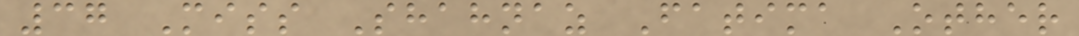37 Miss Shahnaz Fatima Other
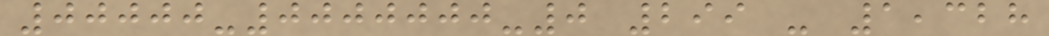00000-0000000-0 299 - 1,328
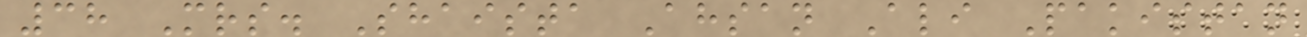38 Mrs. Shaista Ahsan Ali Pakistan
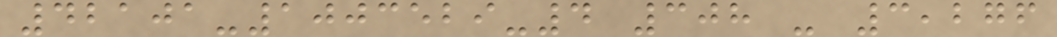42101-1003529-4 308 - 3,276
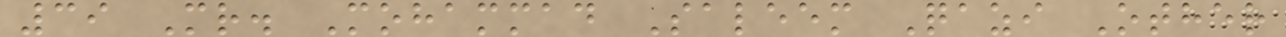39 Mr. Mohammad Saleem Qazi Other
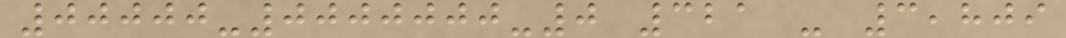00000-0000000-0 321 - 3,809
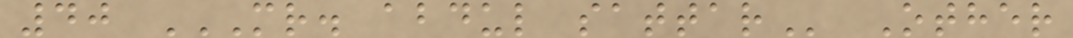40 MR. ABDUL SATTAR Other
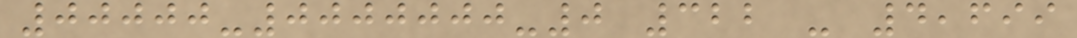00000-0000000-0 322 - 4,699
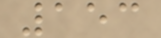153
